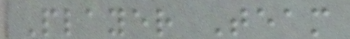Player Team
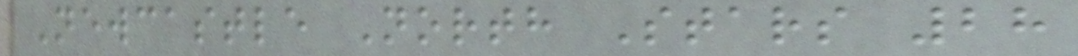Newcastle North Stars 28
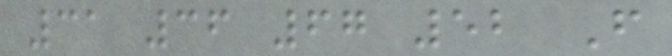31 36 67 52 F
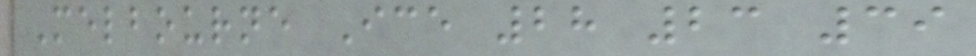Melbourne Ice 28 23 39
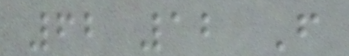62 12 F
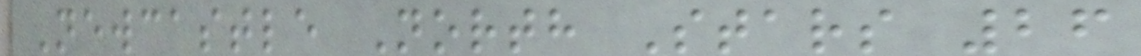Newcastle North Stars 26
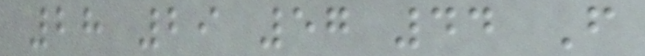28 29 57 44 F
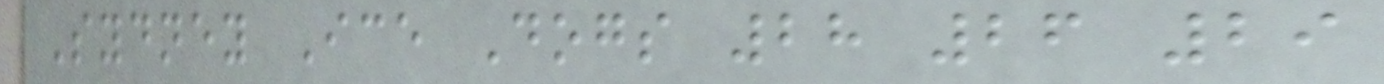Sydney Ice Dogs 28 26 29
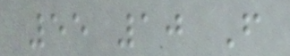55 10 F
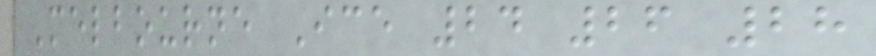Melbourne Ice 24 26 28
